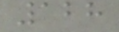128
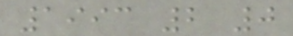1993 2 0
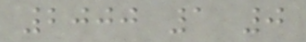2000 1 0
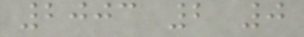2003 2 0
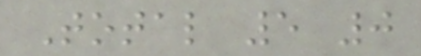Total 5 0
